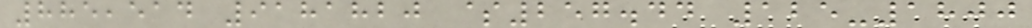885,514 9181820 $257.44 125-1800
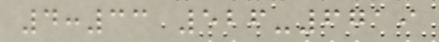4:33 526-6719
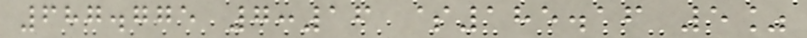687.775 7:16 $185.16 5%
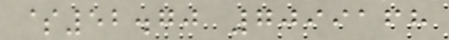$52.70 7099168
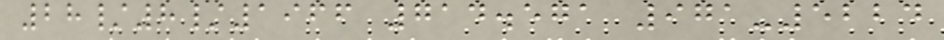28/8/1966 714.571 971-5224
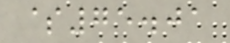$75.01
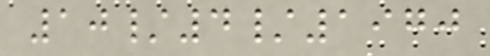10/4/1970
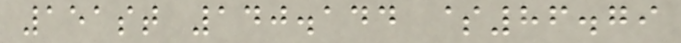151st 140.144 $86.79
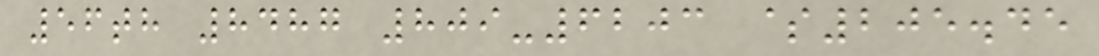56th 8487 809-6203 $205.45
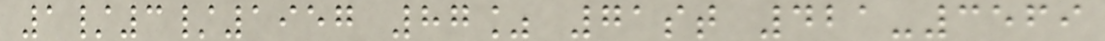1/3/1957 87% 71st 421-3569
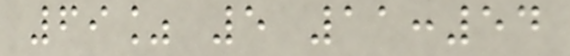69% 5 11:54
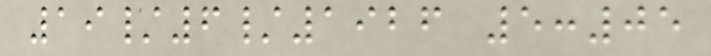19/6/1926 5:05
